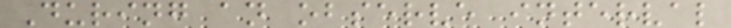During an observe interval
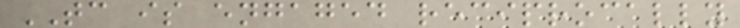TC is engaged reciprocally
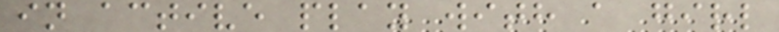in active play with a girl
